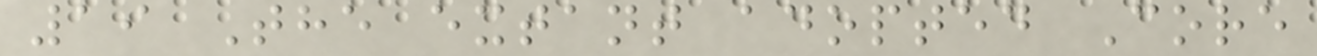19 The extant adopted Core
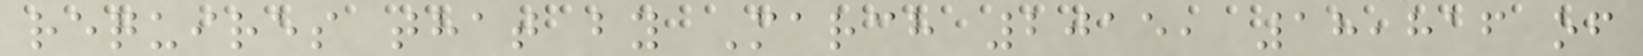requires that by March 2015, 18,816 of
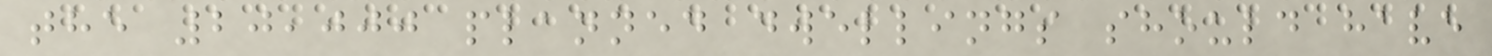the 20,000 planned dwellings should have
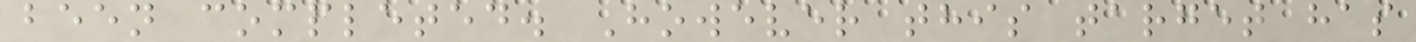been completed. However this target has
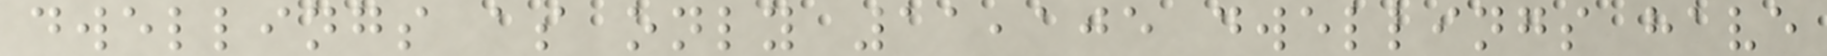dwellings as only 11,105 dwellings have
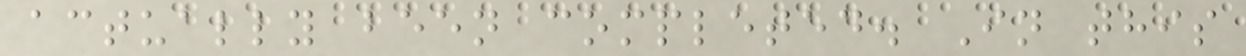actually been completed. In this
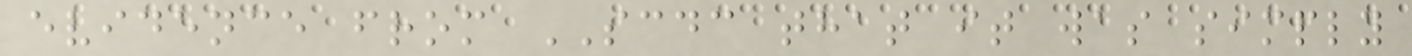evidence from SCDC that it was simply
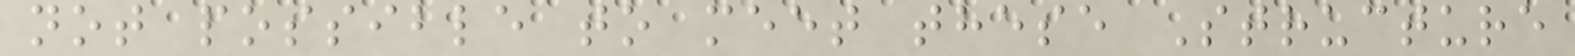not possible to meet these Structure
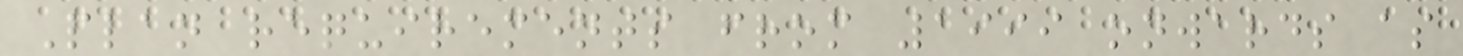Plan requirements from 1999 onwards as
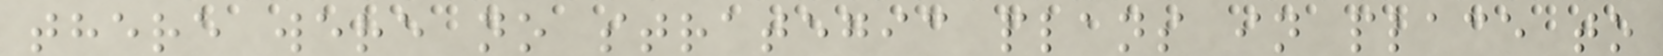there were no strategic plans in place to
